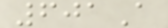601A
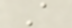A
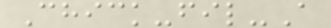Chick-fil-A
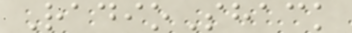RadioShack
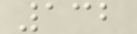132
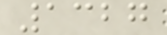1327
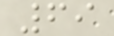69
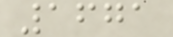1671
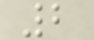2
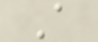A
